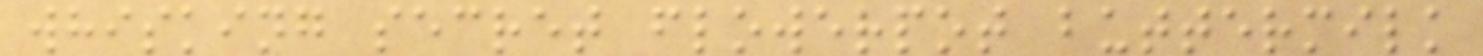whisking secret flowerpot buttermilk
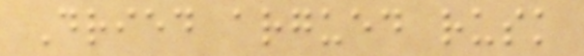Dried argued rusk
